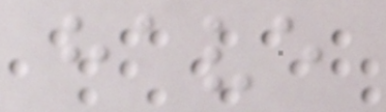have
